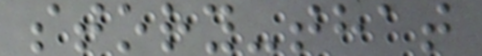story-that
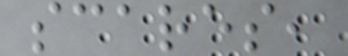scares,
